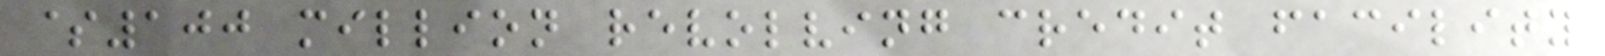$100 million revolving credit facility
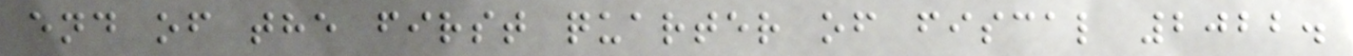end of the first quarter of fiscal 2022.
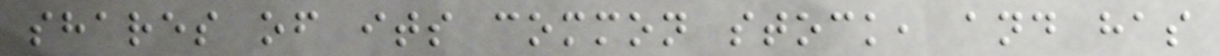shares of its common stock, and has
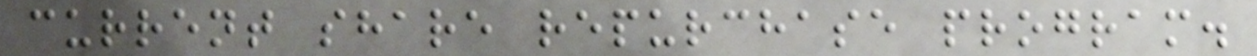current share repurchase program.
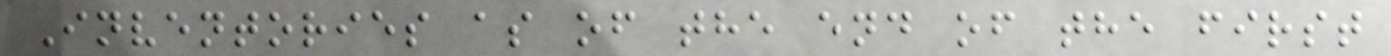Inventories as of the end of the first
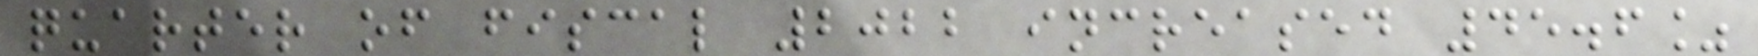quarter of fiscal 2022 increased 45.6%
